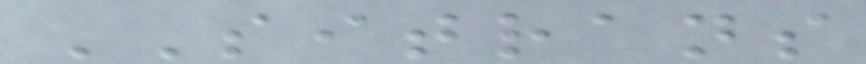SITRANS
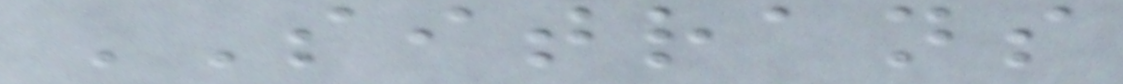SITRANS
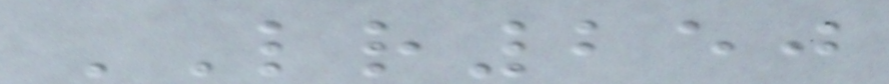LR250
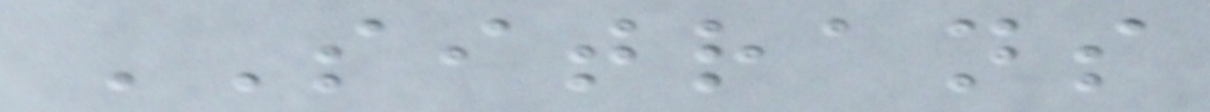SITRANS
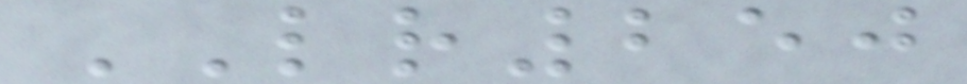LR250
